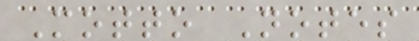Motto Notes
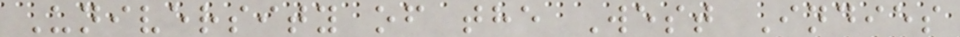University of the West Indies
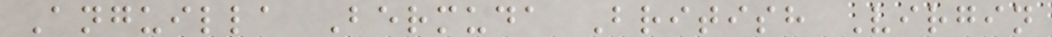Anguilla Bermuda British Virgin
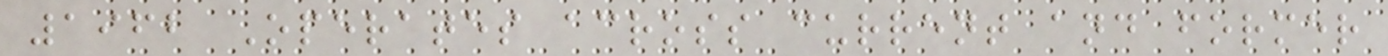1962 Operates across current and former
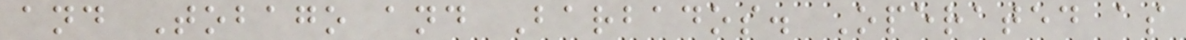and Tobago and Barbados. Operated as
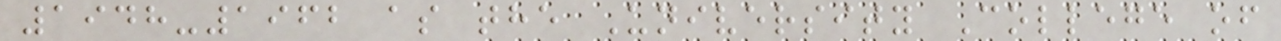1948-1962 as the University College of
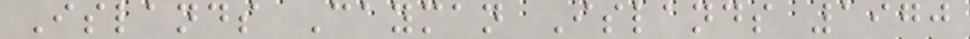Islands Cayman Islands 1970
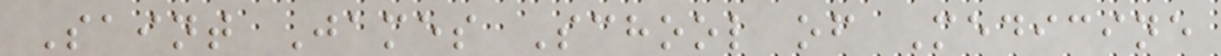Saint James School of Medicine
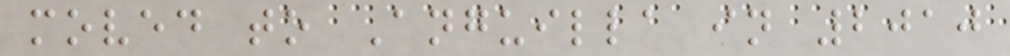moved to Anguilla in 2010
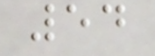54
